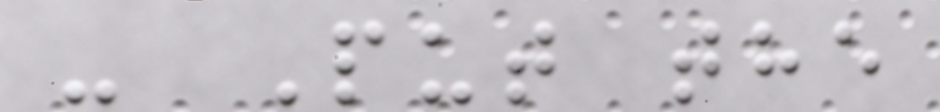- Put the
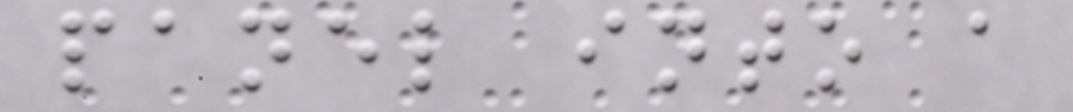panel into a
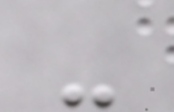-
